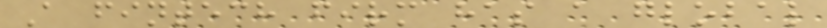A fintech firm has a global
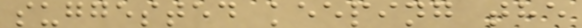suggested keeping the
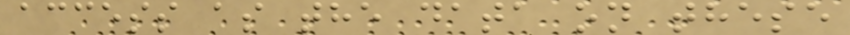access as the data on these
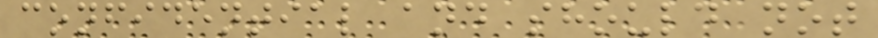confidential and should not
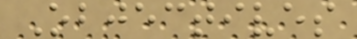Objectives
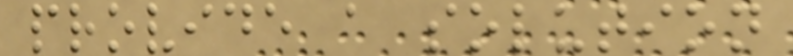provide a solution
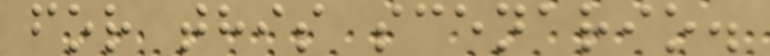for this scenario.
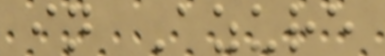in Azure
